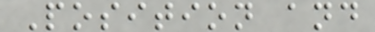Position and
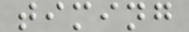timing
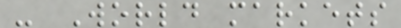- World markets
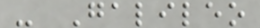- Galileo
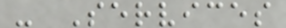- Services
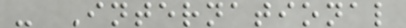- International
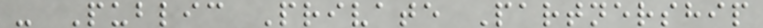- Public Private Partnership
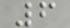6
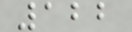122
